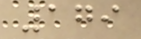179
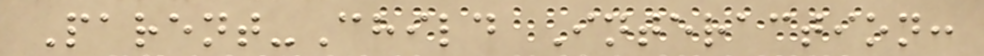Parent-Child Interaction:
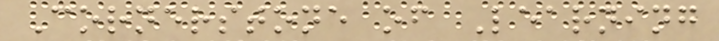Cornerstone of Learning
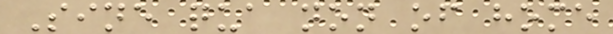Sine qua non of home
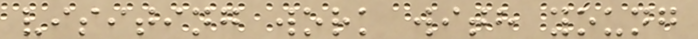visiting work with young
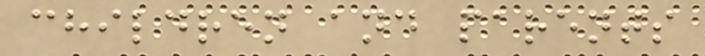children and parents
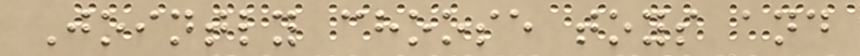Jointly choose toys and
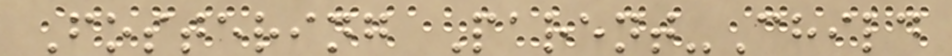Fostering Parent-Child
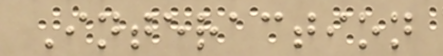Interaction
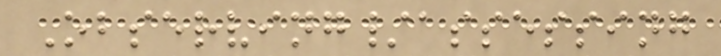Observing/assessing
